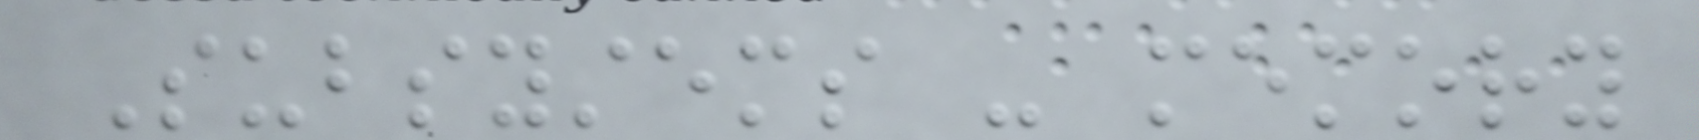Subsystems - memory
